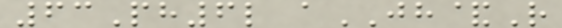63Ph6l aJH&R
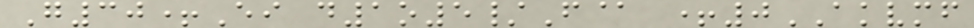G30+Ei d1o5/F@ +0AKVMF
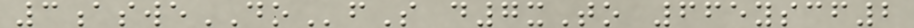3asweDOfS d7xTo 665yscf2
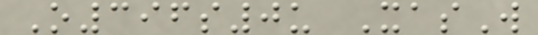O396s0u XasW
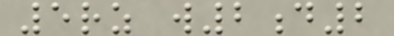5rz w2d2
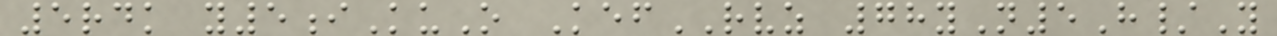5rdk y5iKuO KefRVZ 78yN5H/Y
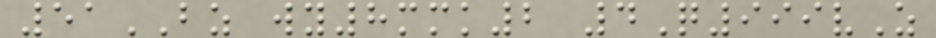51BZ wy8mmk2 4Q999vZ
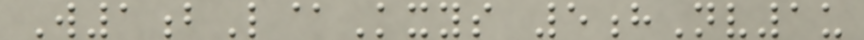W1bL@Kxys 5hNv1u
